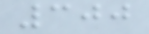300
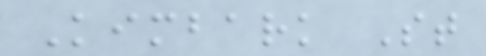Kimbark St
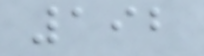192
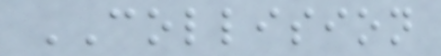COLLISION
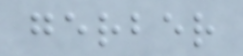gerber
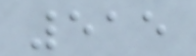515
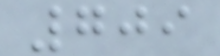709
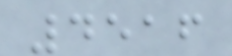4516
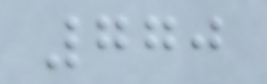770
